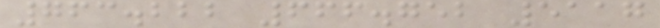763.222 666.752 5117
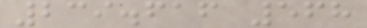239.616 568
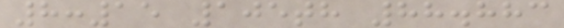8:15 105th 88.883
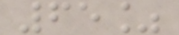65%
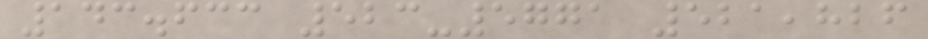143.633 523-5771 521,826
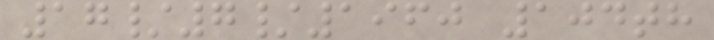17/7/1960 104th
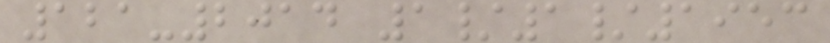121-2014 1/1/1953
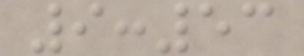9:53
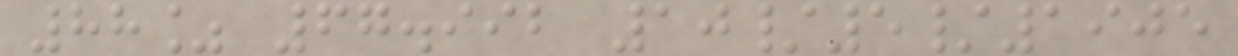88% 67.992 10/5/1905
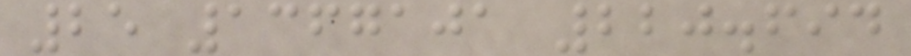25 1367101 220.694
